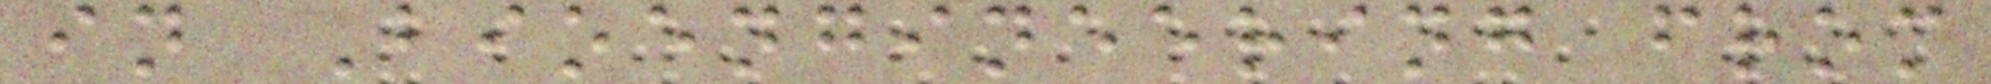in Bioengineering from
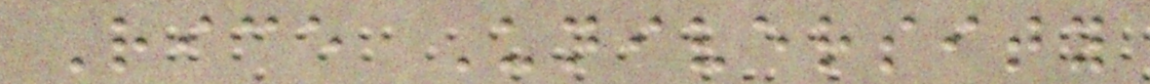Rice University
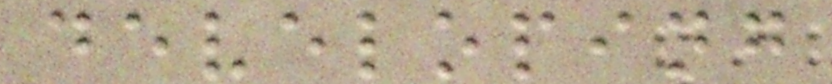developing
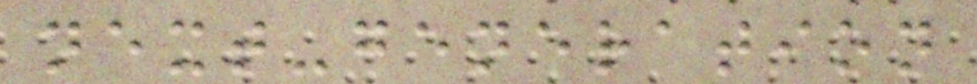next-generation
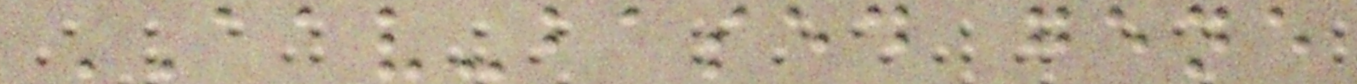AAV-based gene
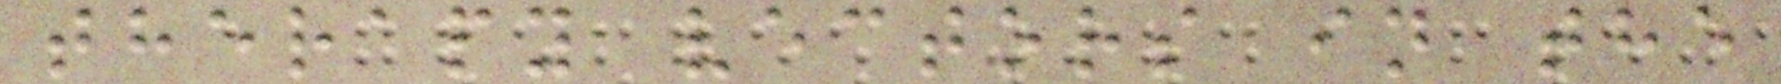therapy vectors in the
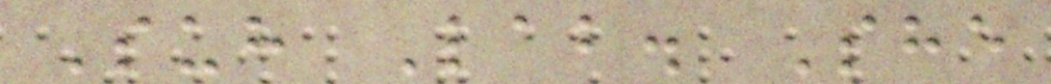Suh Lab. She
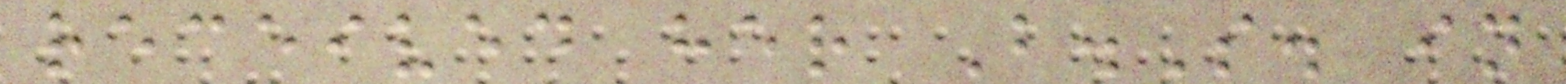received her B.S. in
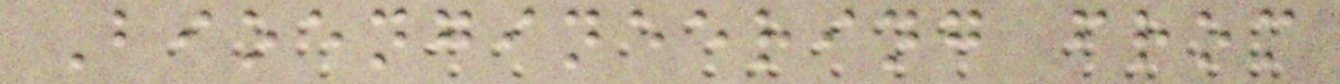Bioengineering from
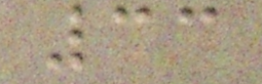33
